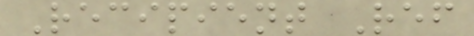Recipient Ref
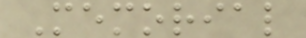Memorial
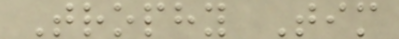Trophy Tim
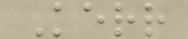Kerr
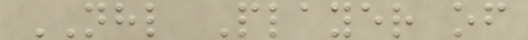NHL Player of
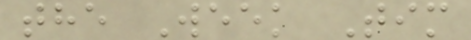the Week Tim
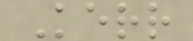Kerr
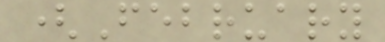(February
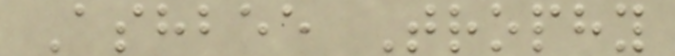Ashbee Trophy
